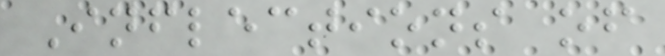Inflections of
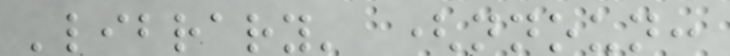'library' (nnoun:
